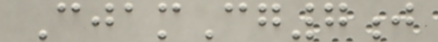CjamCg7j
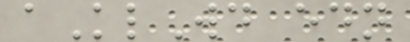aKlWd edn
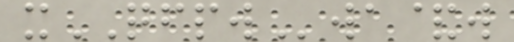xQFPWwa&w
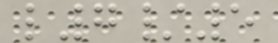l7/5
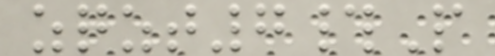zqzt7#P
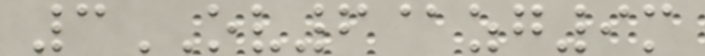3OV6@zg9m
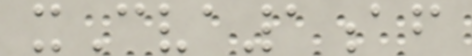xCva1af
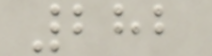282
